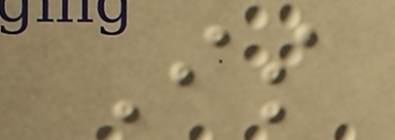Is
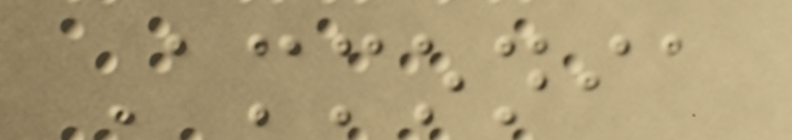Ammonia
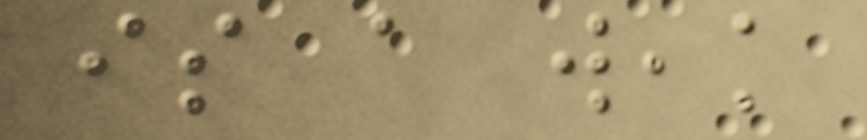is a weak
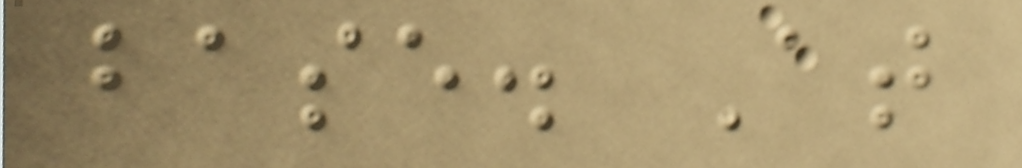base. At
